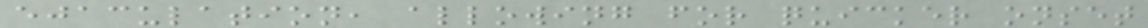ejaculation, allowing for quicker onset
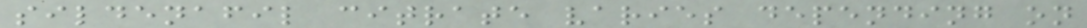sildenafil citrate varies depending on
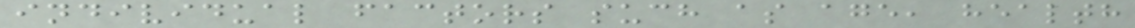individual factors such as age, health
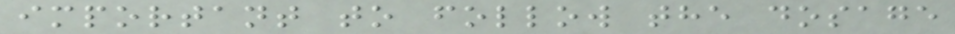important to follow the dosage
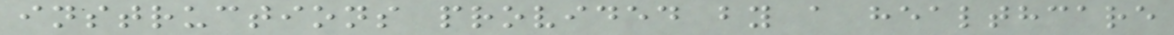instructions provided by a healthcare
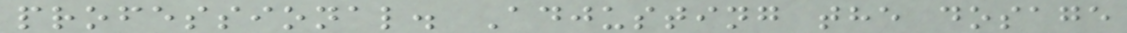professional. Adjusting the dosage
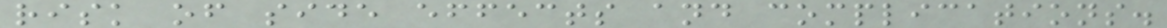risk of side effects and complications.
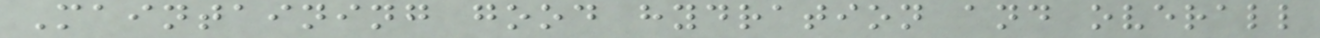Maintaining good hydration and overall
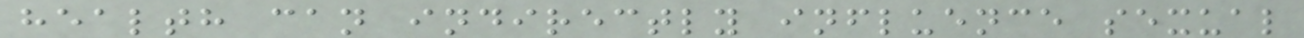health can indirectly influence sexual
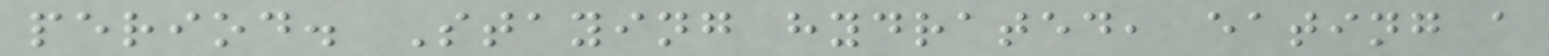period. Staying hydrated, eating a
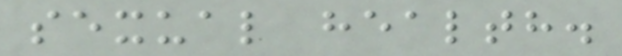sexual health.
